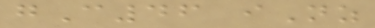gC46 iNz
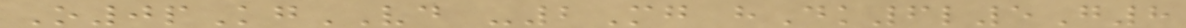O0pKgVD -2Mg hDk6l5G8
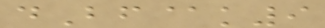dBf@k9
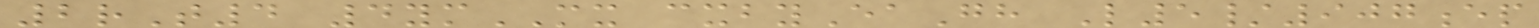2rT4 4ymMX cxbyEaGh L5/907ep
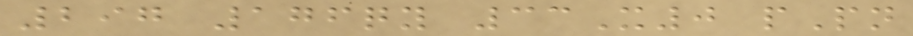297 176qy 33X0 pPn
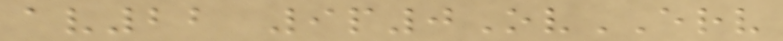av22 9p0OvERV
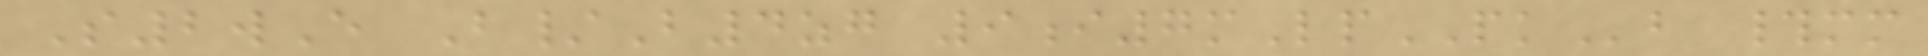S2wE B/B4zg 9i7mLpPKb #mm
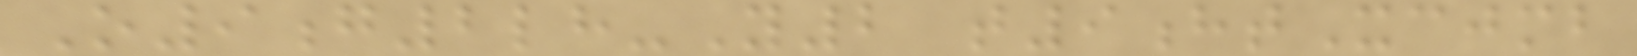O9g2lh-Y2 t9htXcjmb
